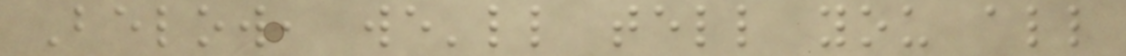Below, we'll tell you all
